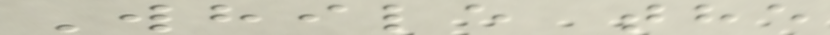While the
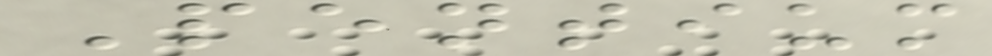Pentium
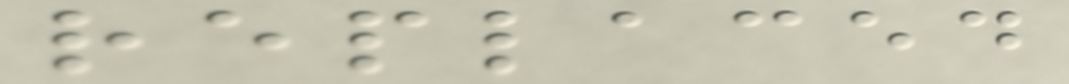replaced
